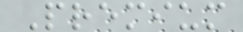Premium
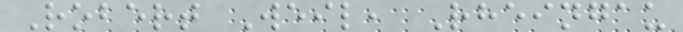Robert Weil, Rheingau
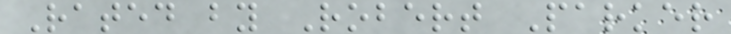Rated by Robert Parker
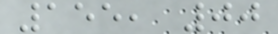155, 00
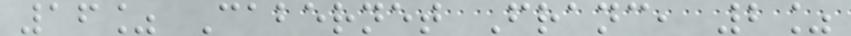16% Cabernet Franc, 2%
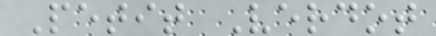Petit Verdot
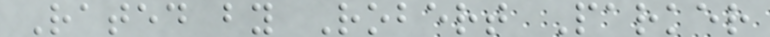Rated by Robert Parker
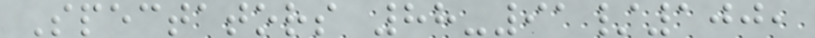Spectators 88-91/100,
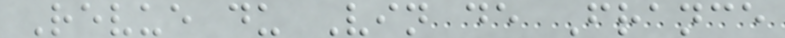Revue du Vin de France
